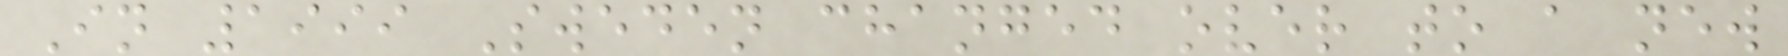In 1999 Sweden changed over to a new
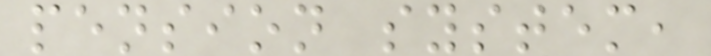pension system,
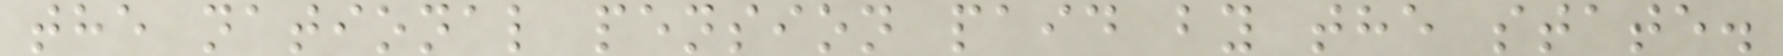the national pension paid by the state.
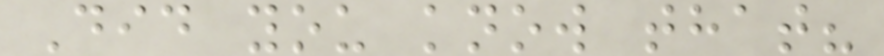Did you know that?
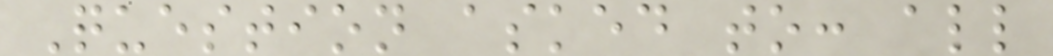Question asked to: all
